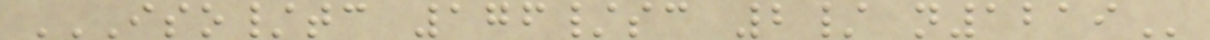ISO/TC 176/SC 2/ N1219
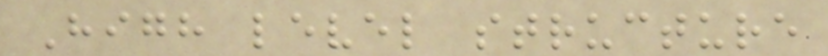High level structure
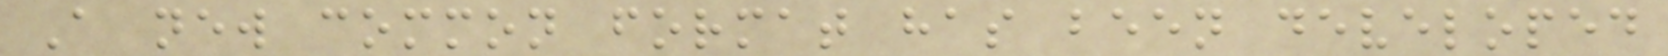A new common format has been developed
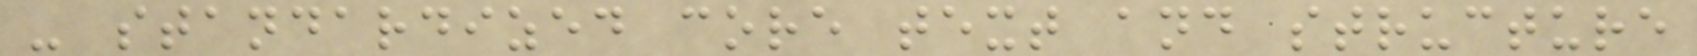- standardized core text and structure
